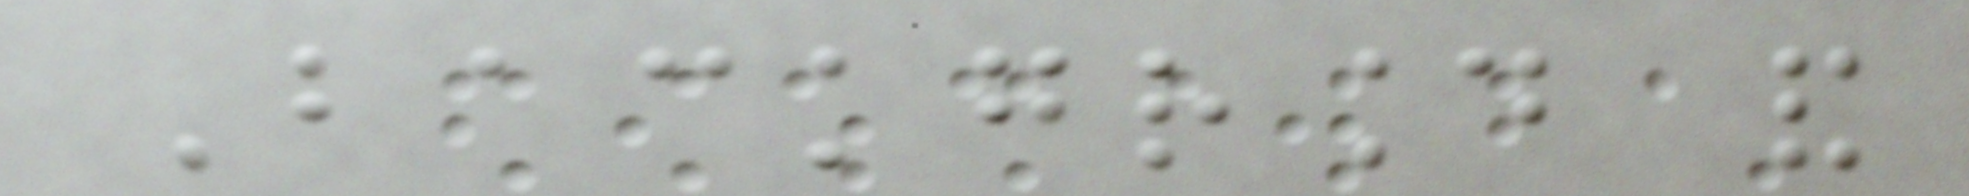Background and
